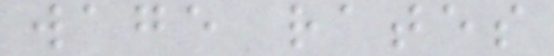wage rates
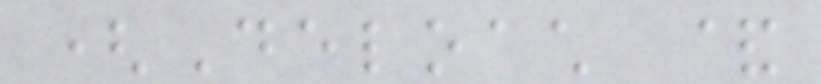(Deloach &
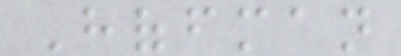Hoffman
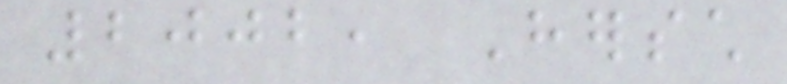2002, Hersch
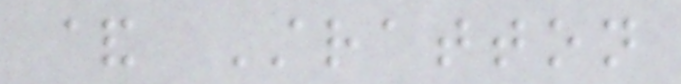& Stratton
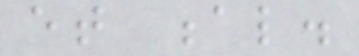et al.
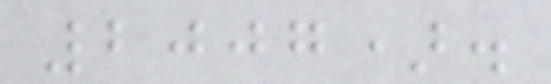2007).
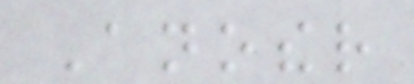Another
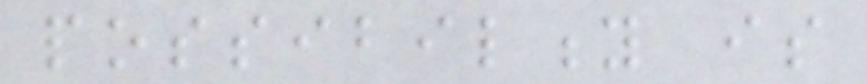possibility is
